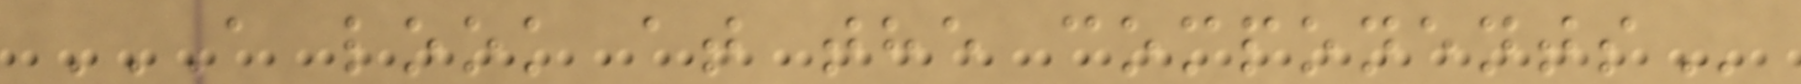A LOOK AT THE COMPONENTS
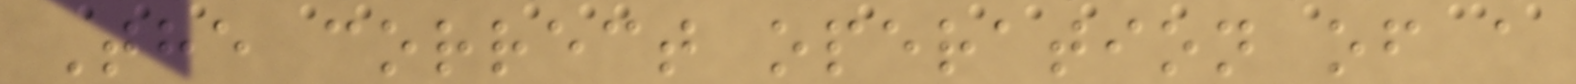The correct operation of a
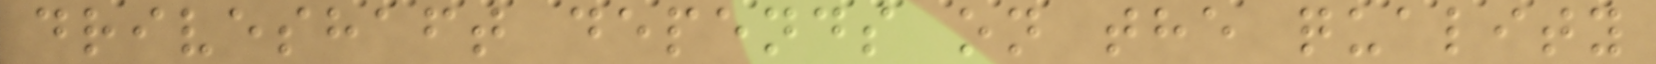driveshaft depends on the quality
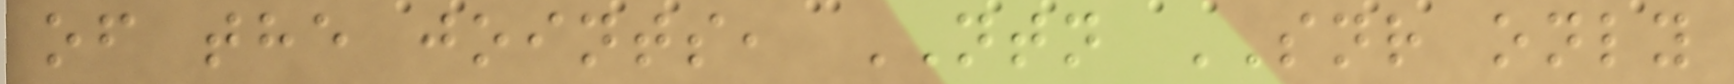of the joints, NTN SNR only
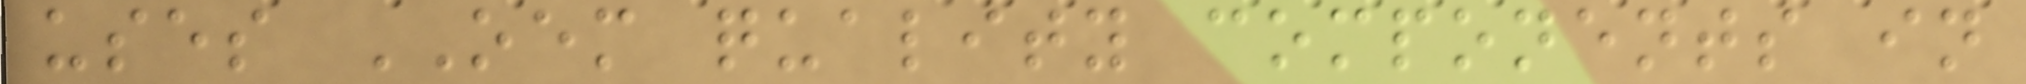uses OEM quality components in
